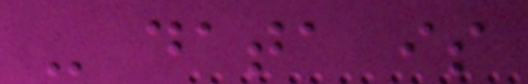- data is
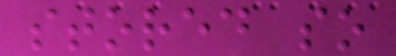stored so
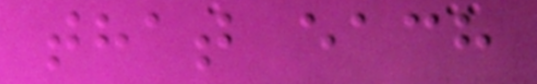that each
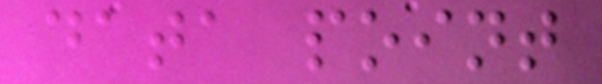data point
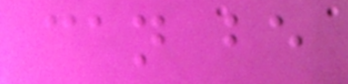can be
